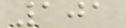101
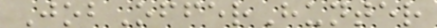JobOfferHunter
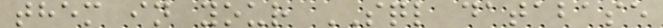them in your SQL database
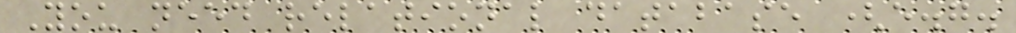You need relational database (e.g.
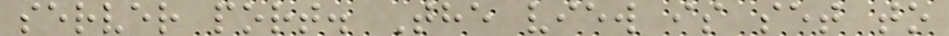server port. The view is set to
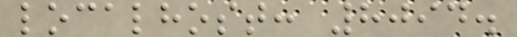localhost: 8094.
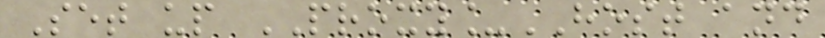Set up PROXY_HOST and
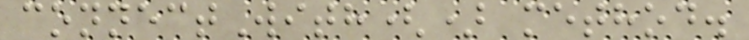connectWith() method.
